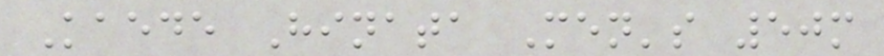Kaede Hinata Men's 50m
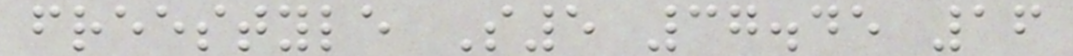freestyle S5 37.45 16
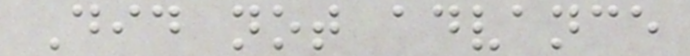Did not advance
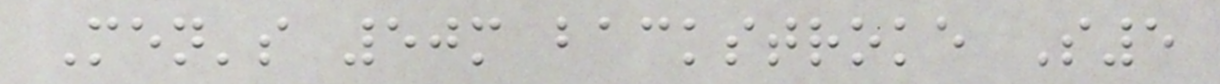Men's 50m backstroke S5
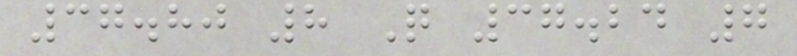37.80 8 Q 37.24 7
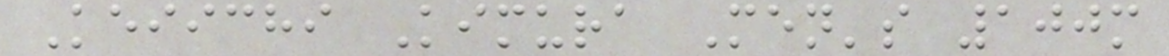Keiichi Kimura Men's 100m
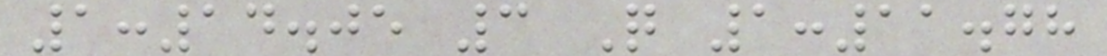1:14.05 3 Q 1:11.78
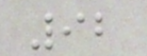92
